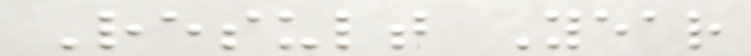Result Year
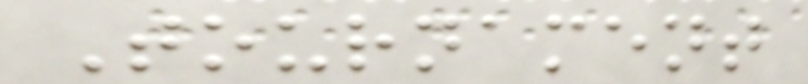Tournament
